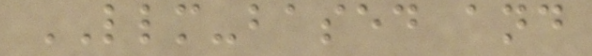LLM-based and
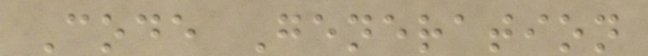Code Generation
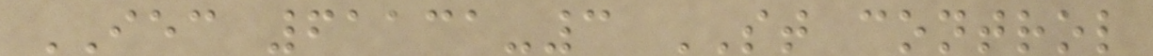IEC 61131-3 ST control
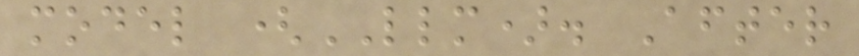model (LLM). After
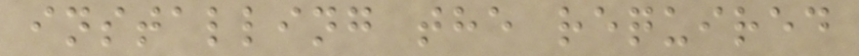installing the required
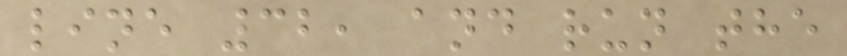line 32, and run the
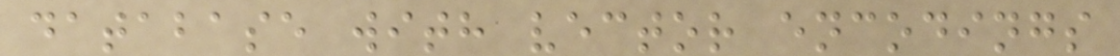database with vector encodings
